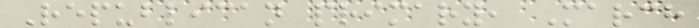Republican primary, March
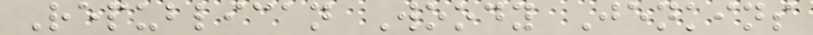Republican Woody Jenkins
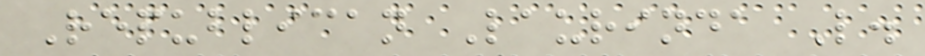Republican Laurinda L.
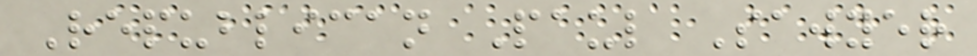Republican Paul Sawyer
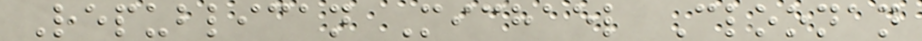Republican Michael Cloonan
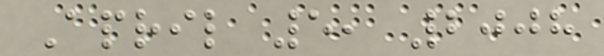April 5, 2008
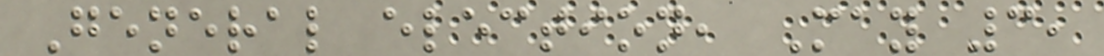General election, May 3,
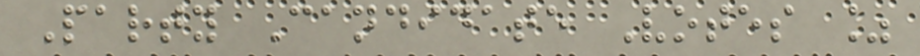Party Candidate Votes %
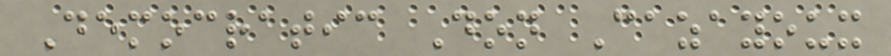Democratic Don Cazayoux
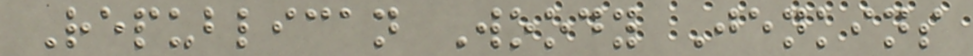Republican Woody Jenkins
